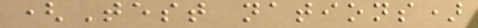(Test nations)
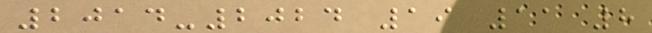2014-2024 19 11 8
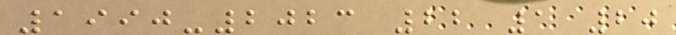1990-2023 22 1 20
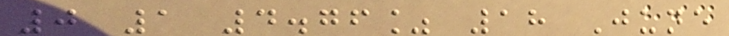0 1 4.76% 18 June
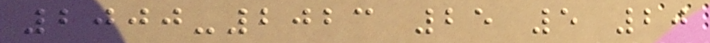2000-2023 25 5 20
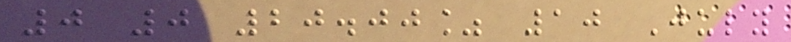0 0 20.00% 10 July
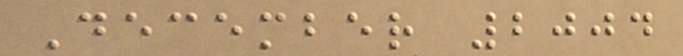December 2004
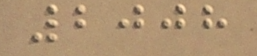2008
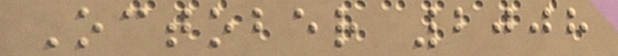October 2008
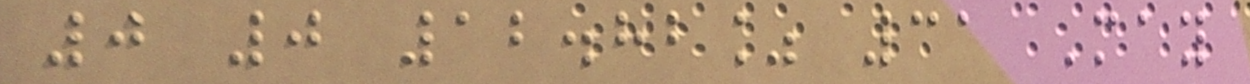0 0 12.82% 31 May
